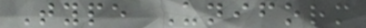Type Uniform
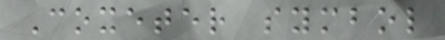Coxeter symbol
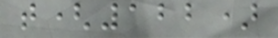t(122)
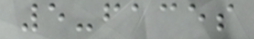5-faces
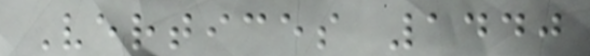Vertices 1440
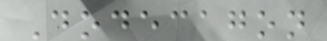Dodecagon
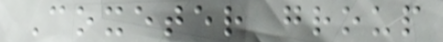Coxeter group
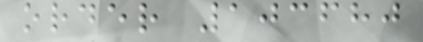order 103680
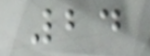24
